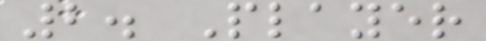2. Player
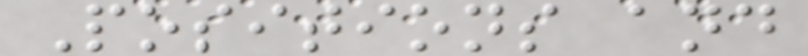Positions and
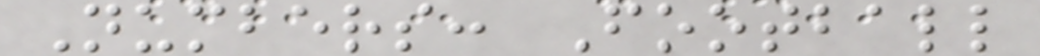Numbers: Football
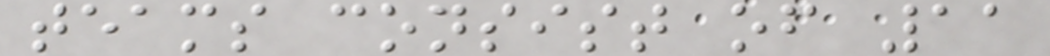teams consist of 11
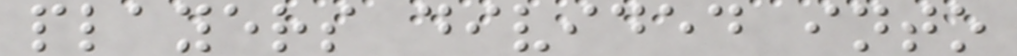players divided into
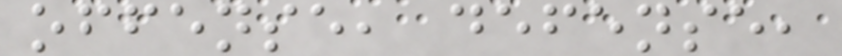offense, defense,
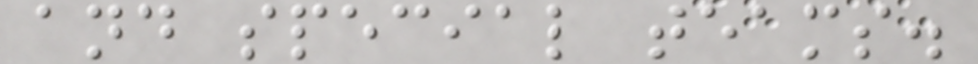and special teams.
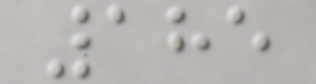185
